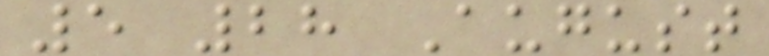5 28 August
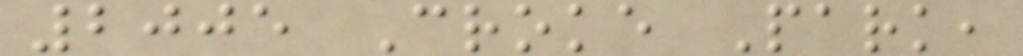2005 Croke Park,
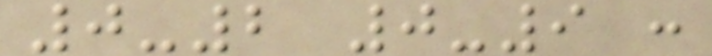0-2 0-9 :
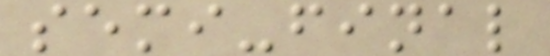semi-final
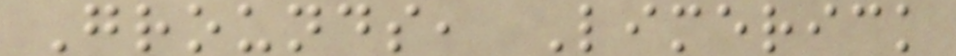Grounds, Limerick
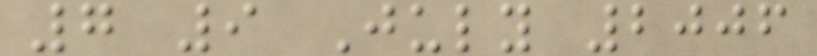7 9 July 2006
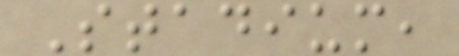Stadium,
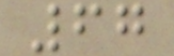67
